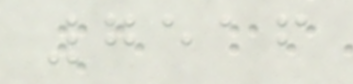7516
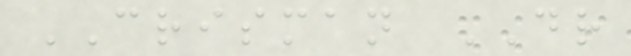CRISMAN DR
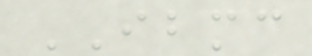IBMC
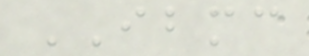IBMC
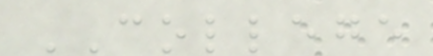COLLEGE
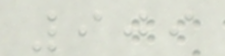909
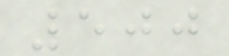500
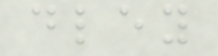dley
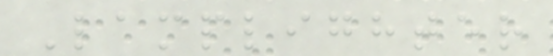Lamplighter
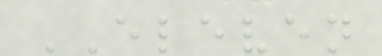ELEVEN
